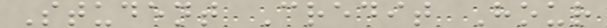Student Credit Hour
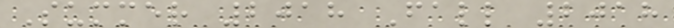Summer 2018 Fall 2018
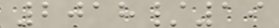2018/19
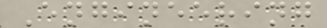Engineering
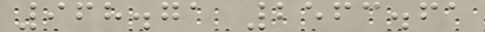968.71 2563.61
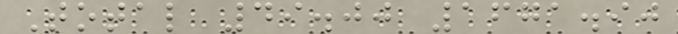Total 49.00 1671.90
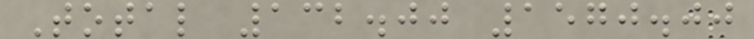Total 132.00 1570.00
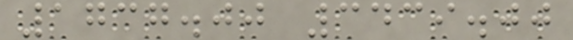1737.00 3439.00
